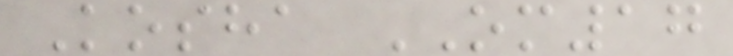Kosha OM17
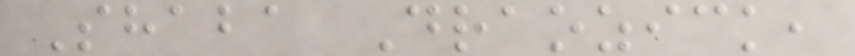Shaba Draozick,
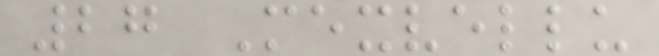27 Mexvellu
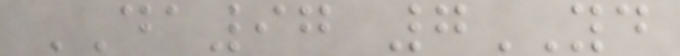DA97 7YD
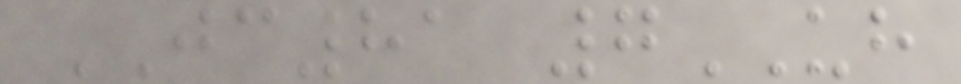JC81 7UH
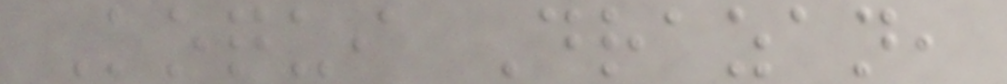Koqui Drazan,
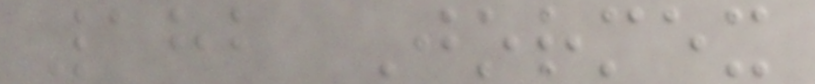182 Jormex
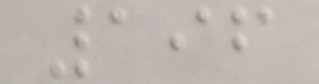196
